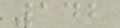142
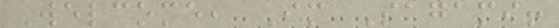Welcome, Im Sagami!
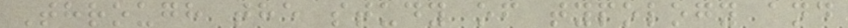Through the study of typology and
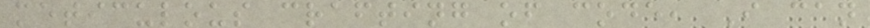meticulous crafting of code, I can
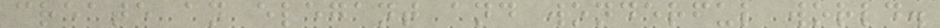create an elegant and wonderful world.
